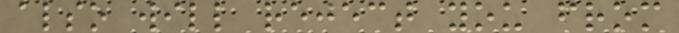also will reject you from
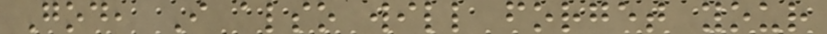God, I also will forget your
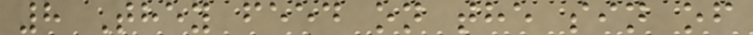8 They feed on the sin of
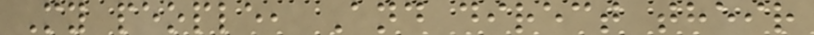My people, And direct their
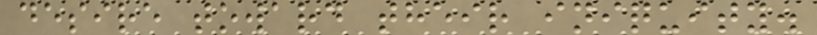desire toward their iniquity.
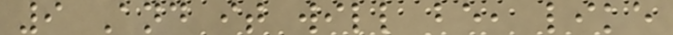9 And it will be, like
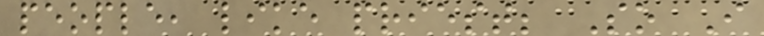people, like priest; So I
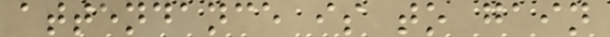attendance is to gain
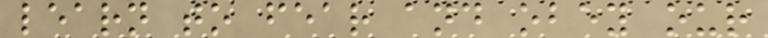learn to fear and obey our
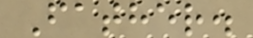Father.
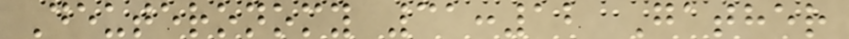Deuteronomy 31:12 Gather
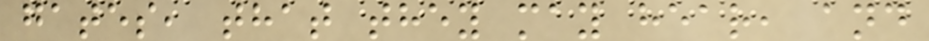gates, that they may hear, and
